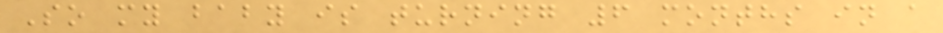So my baby is turning 6 months in a
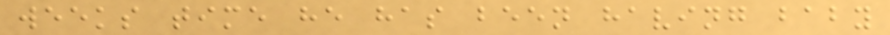weeks time he has been having baby
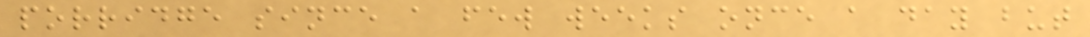porridge since a few weeks once a day but
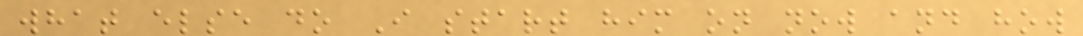what else do I start him on now and how
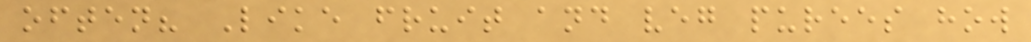often? Like fruit and veg purees how
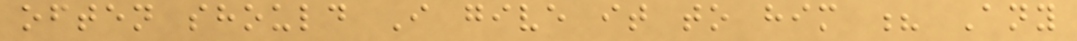often should I give it to him ? Any
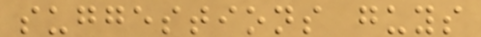suggestions guys
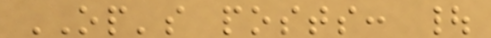OP's posts: |
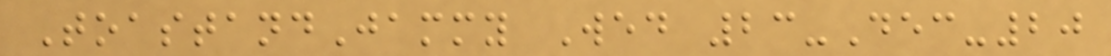ToastandJammy Wed 23-Dec-20
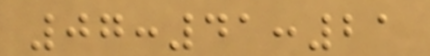07:41:21
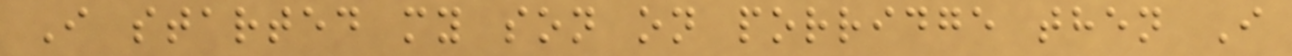I started my son on porridge then I
